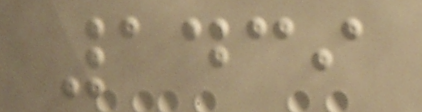1439
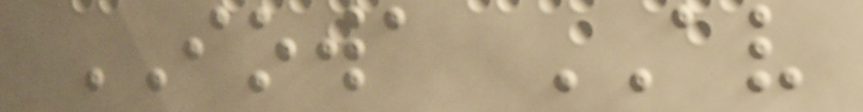IOWA AV
